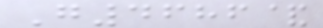G4686&
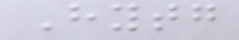Hytg
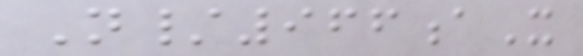N/966aX
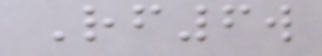Rf6w
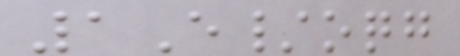1E/oqg
